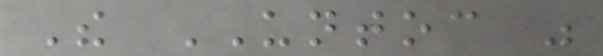The UNTOC was
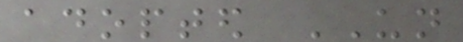adopted UN
